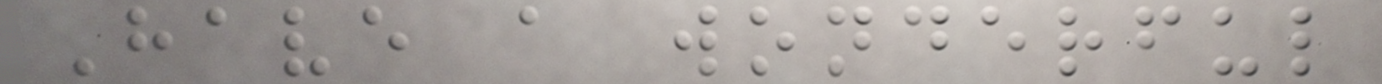Have a wonderful
